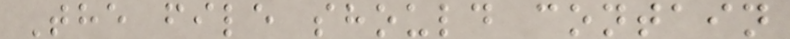The file should contain
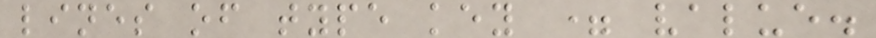lines of type key = value.
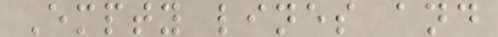Empty lines and
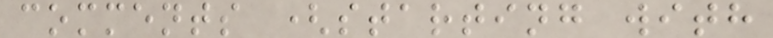comments (starting with
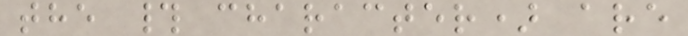the # character) are
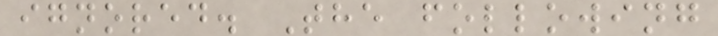ignored. The following
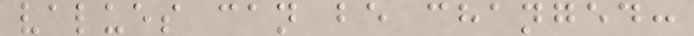values can be changed:
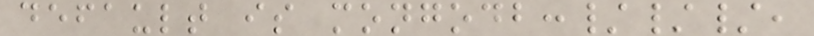default is mongodb:///,
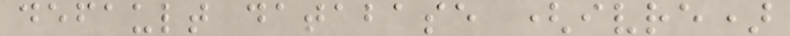default database (ivre)
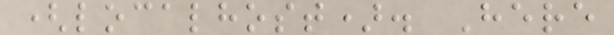(localhost). Here
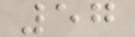57
